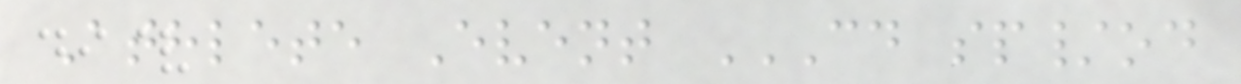Athlete Event CD SP/OD
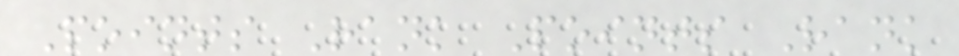Points Rank Points Rank
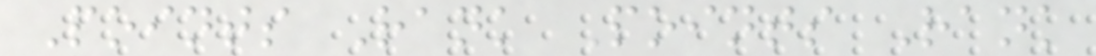Points Rank Points Rank
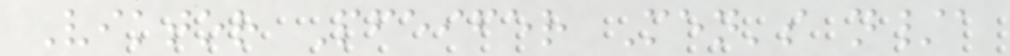Viktor Pfeifer Men's n/a
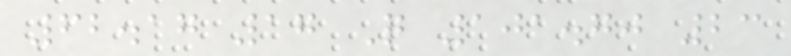62.17 17 Q 101.70 23
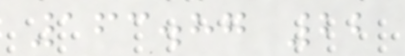163.87 22
